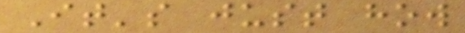It's just how
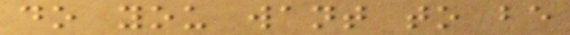do you want to be
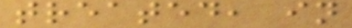treated, in
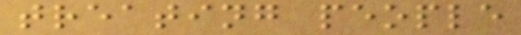treating people
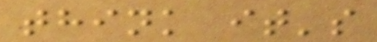think it's
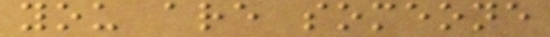you are someone
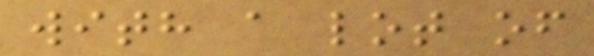with a lot of
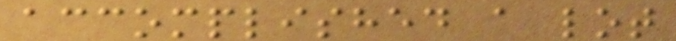accomplished a lot
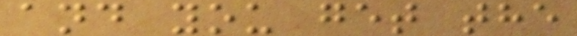and you get the
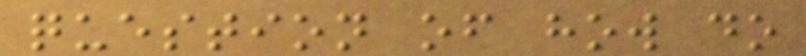question of how do
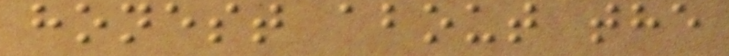honest about the
